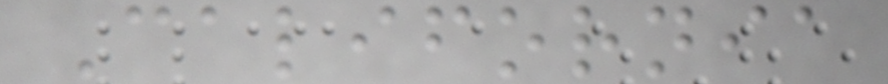California
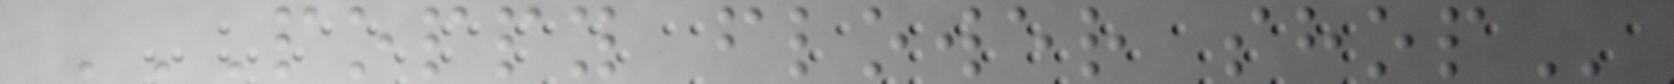POPPY FLOWER SHOP
